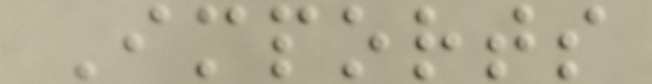Imports
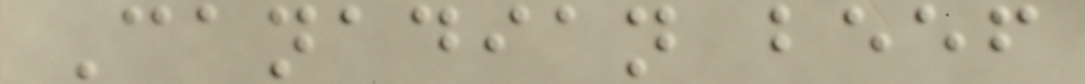Canadian beef
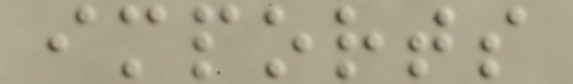imports
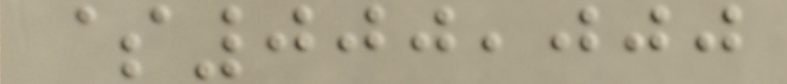$000,000
